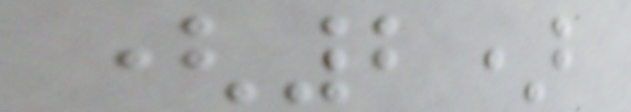(2)
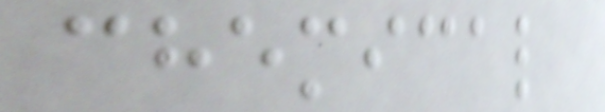chemical
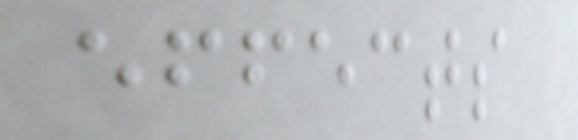effects
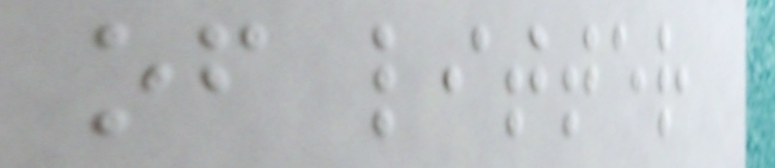of litter
